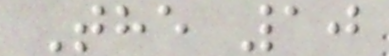The 10
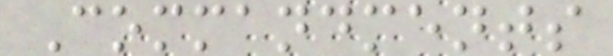Commandments
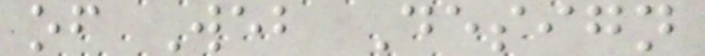of Web Design
